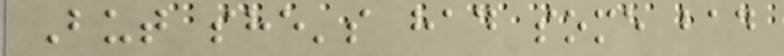But she's had some bad
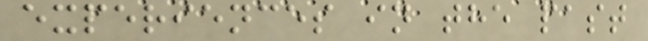experiences in the past
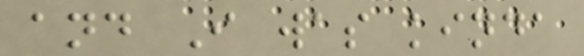and I was kinda
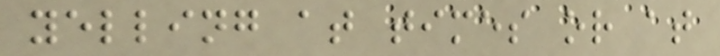yelling at times or at
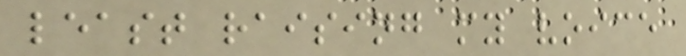least raising my voice
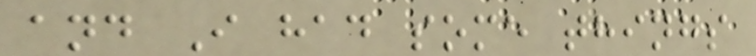and I had some things
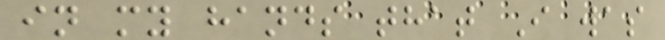in my hands that I was
